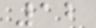12
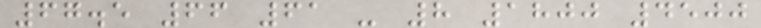67.5 66 61 - 8 1800 4500
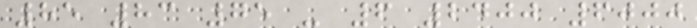85 83 75 - 6 2400 6000
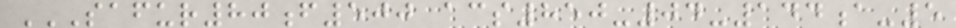SAFUR80F500 ACS850-04-144A-5
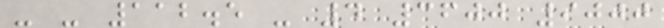- - 112.5 - 4 3600 9000
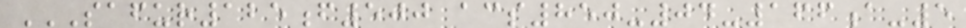SAFUR125F500 ACS850-04-166A-5
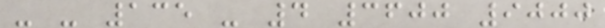- - 135 - 4 3600 9000
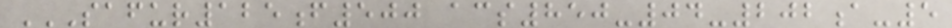SAFUR125F500 ACS850-04-202A-5
